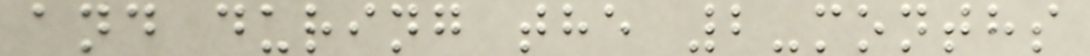and during the 2-months
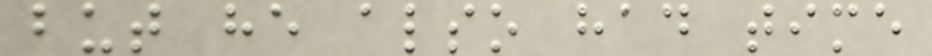but he also had time
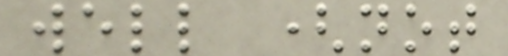well (not
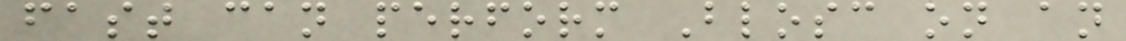fast can perform Blosc on an
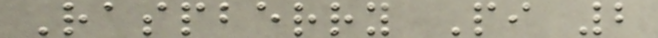Raspberry Pi 2
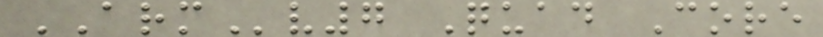ARMv7 Quad Core
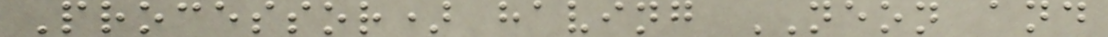Processor) having NEON and
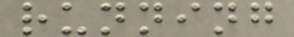running
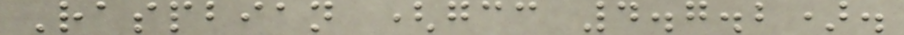Raspbian (gcc 4.7.2).
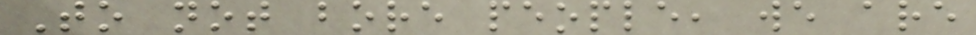To not bore people, we are
